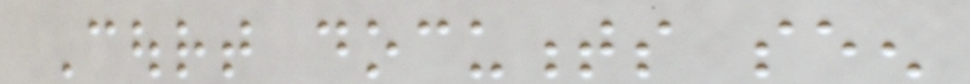Court documents seen
